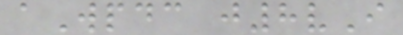aWpdc j8vI
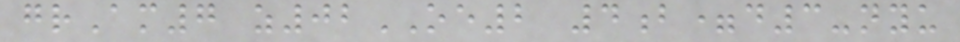grAm7 z02OE2 4b=d3-nyu
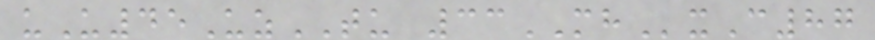uU45UzTU 33MHxC87
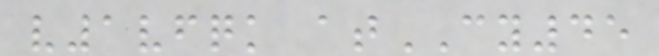v1vfqk atCY45
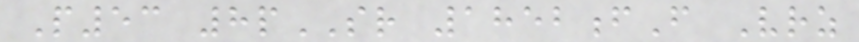P53 8pSR 1852fF Vrz
